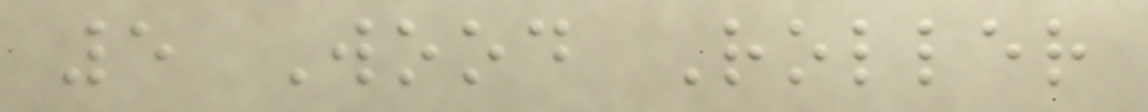5 Wood Roller
